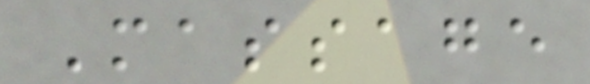Massage
